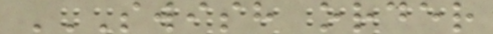SWISH ORDER
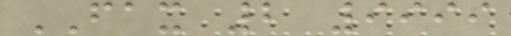FAX 2 9999
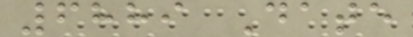6889 Date
